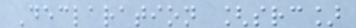Declaration [src]
